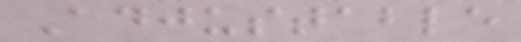Adjustable
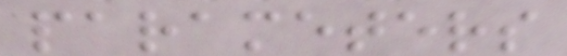parameters
